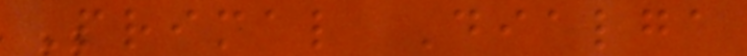Primal Dialga
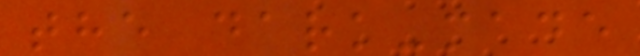the dark-made
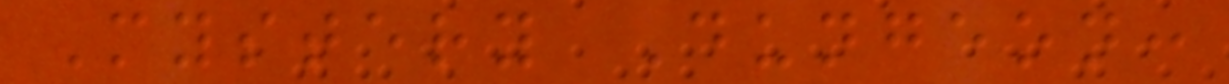Mystery Dungeon:
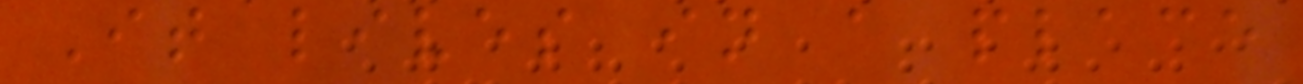It lives in a place
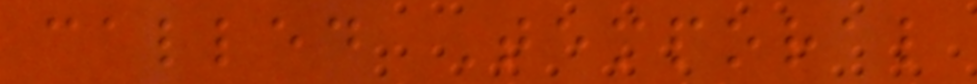called Temporal
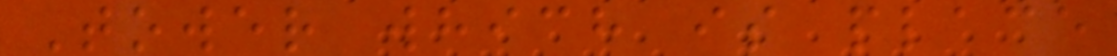Tower which is place
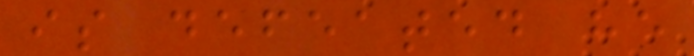is defeated he
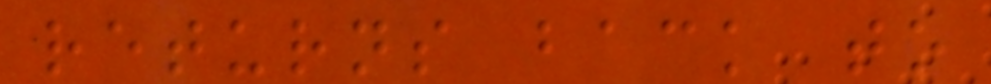returns back to
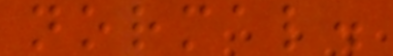normal.
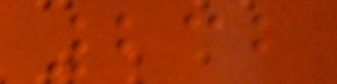232
